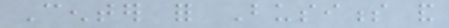Center for Business and
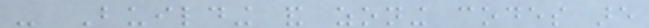- Building and zoning codes are
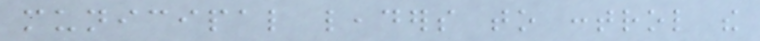municipal leaders to control the
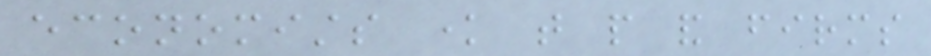economists know that people and firms
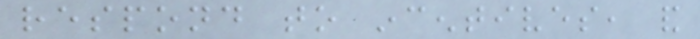respond to incentives, and
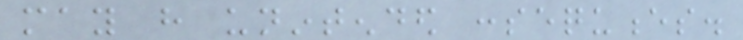may have unintended consequences.
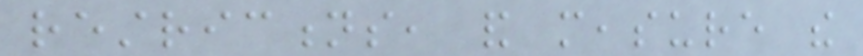restrictions, and measure the
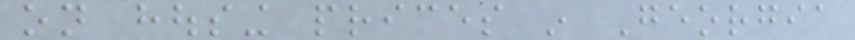on housing prices in Georgia
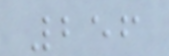256
